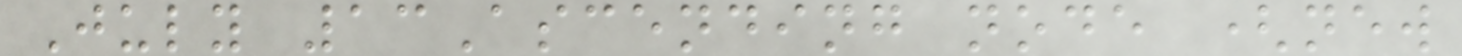July 13Ascending node (new
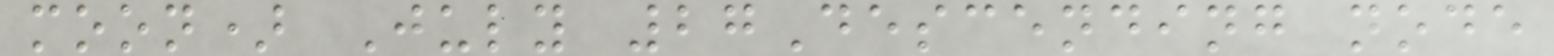moon) July 27Descending node
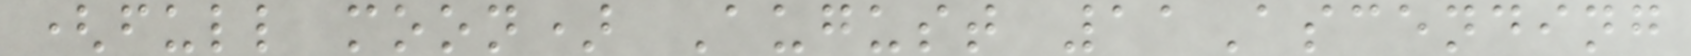(full moon) August 11Ascending
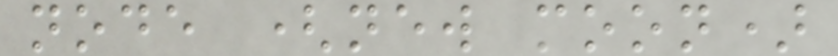node (new moon)
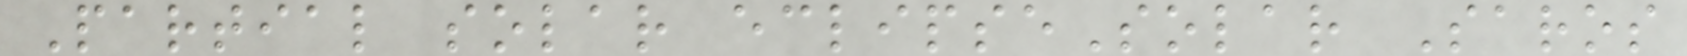Partial solar eclipseSolar Saros
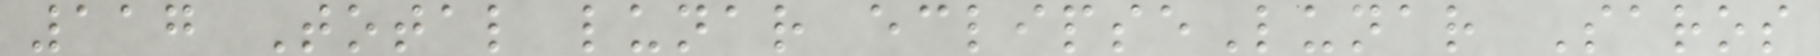117 Total lunar eclipseLunar Saros
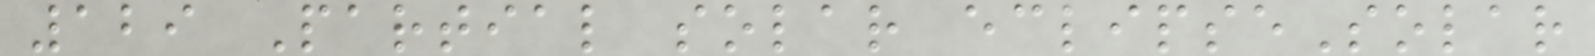129 Partial solar eclipseSolar
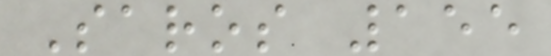Saros 155
